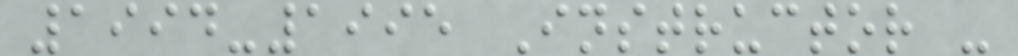1994-1995 Instructor -
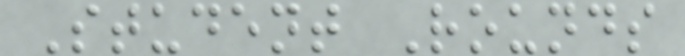Student Rounds
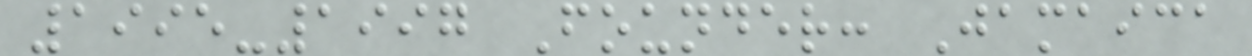1995-1997 Founder: Jamaica
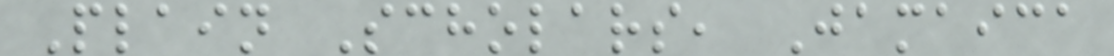Plain Scholars, Jamaica
